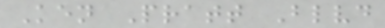Ken Pratt Blvd
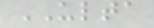ULTA
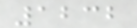1232
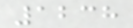1238
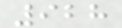928
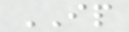IP
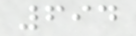694
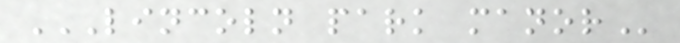LINCOLN PARK MANOR
